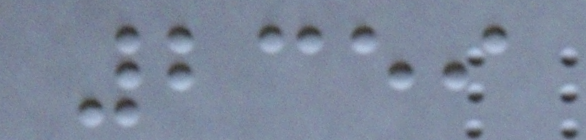2359
